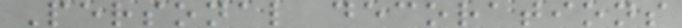Personal decorations
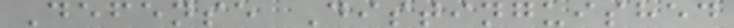Defense Distinguished
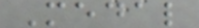Medal
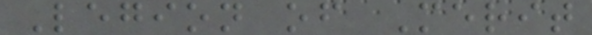Legion of Merit
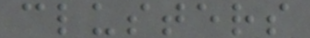clusters
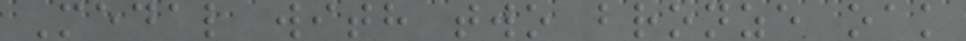Medal with two bronze oak
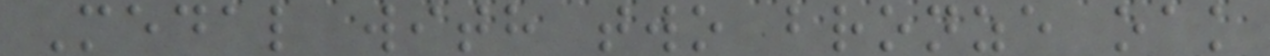Medal with two bronze oak
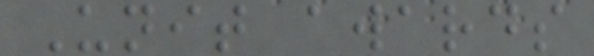Unit awards
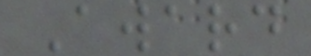Award
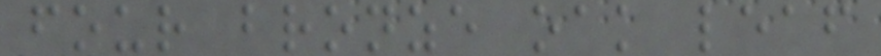four bronze oak leaf
